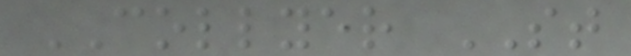COLLYER ST
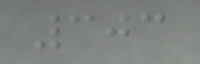303
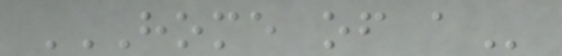HOME OF A
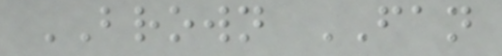BROWN FAN
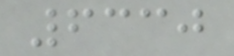6330
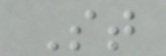St
